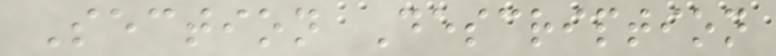Section Description
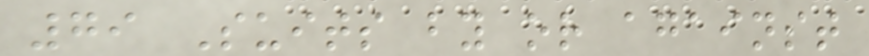79 Suits by or against
